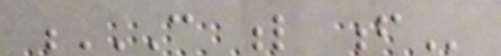C L F
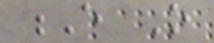E O
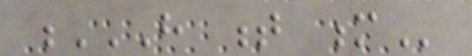H T M
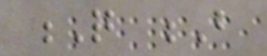Q B
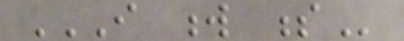I W S
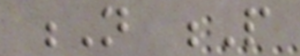N P
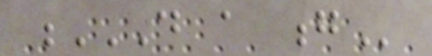D A G
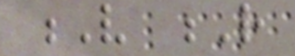V R
